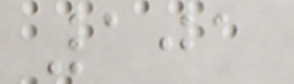101
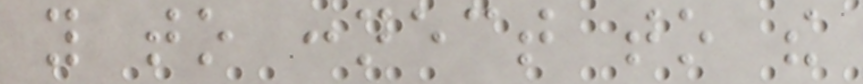you to connect to the
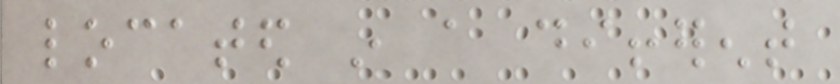located in a different
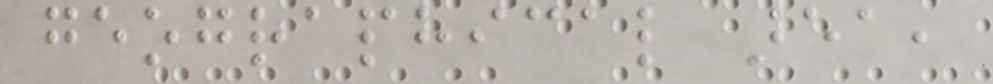geographical area,
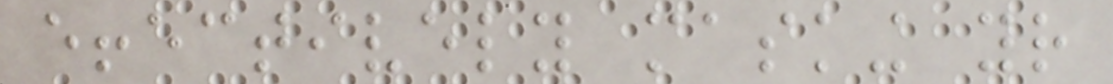effectively masking your
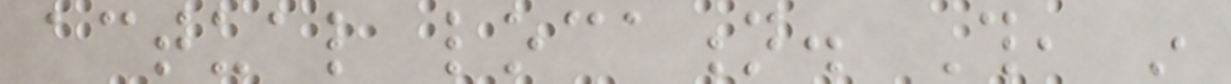actual location. This, in
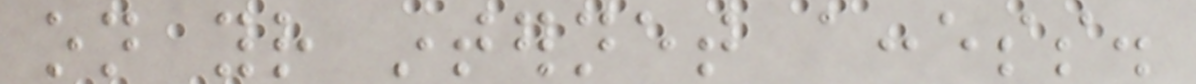on your internet access.
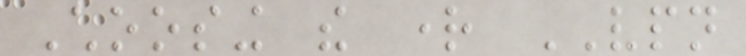Choosing the right VPN
